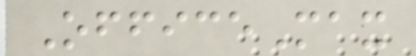OfficeMax
